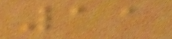11
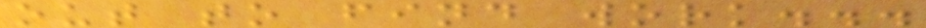out to find work...
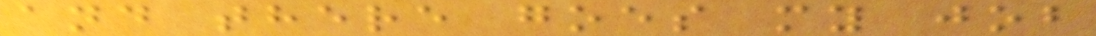and there goes my job
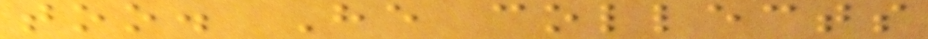too. He collects
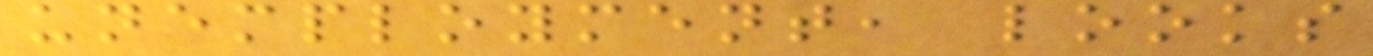unemployment, looks
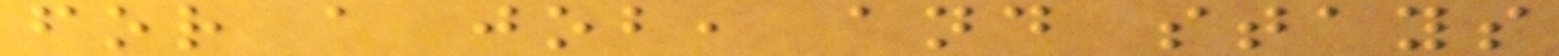for a job, and stays
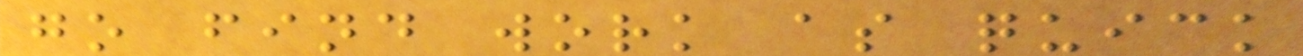go find work as quick
